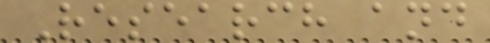Research and
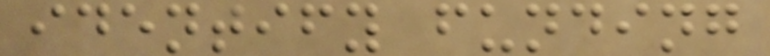identify funding
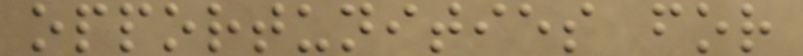opportunities for
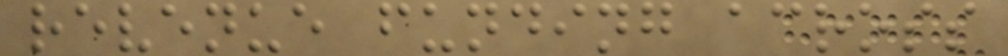revenue funding across
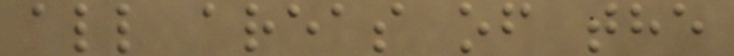all areas of the
